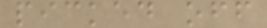picked off
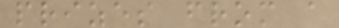prizes from a
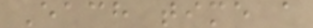Each time a
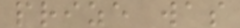prize was
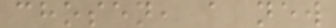chosen, a new
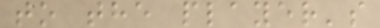to the player's
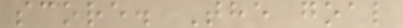score. The goal
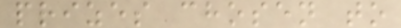prizes chosen to
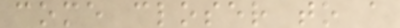come closer to a
